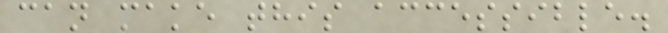can make this accessible.
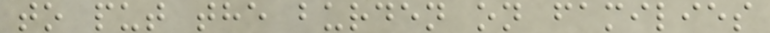to put the burden on families
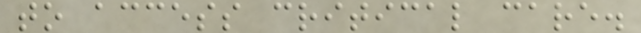to access critical care.
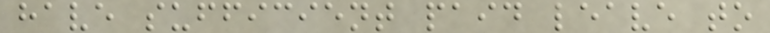have sufficient paid leave to
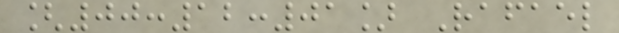[00:12:01] Rafael
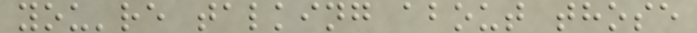you're talking about those
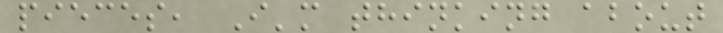pieces, I'm thinking about
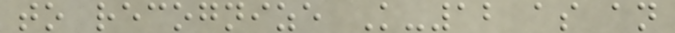to recognize K-12 as an
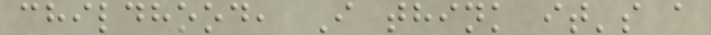childhood, I think it's a
